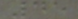45
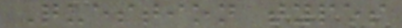Question types
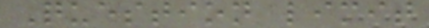Question limit
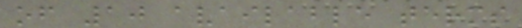of 10 available terms
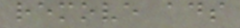remove ads
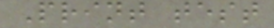Print test
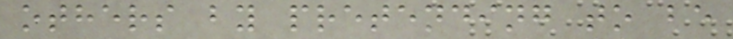others by pretending to be
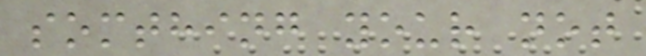somthing your not
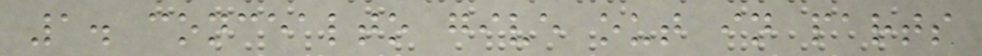1. concealto give out in parts
